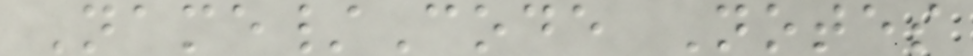Name/Code Notes
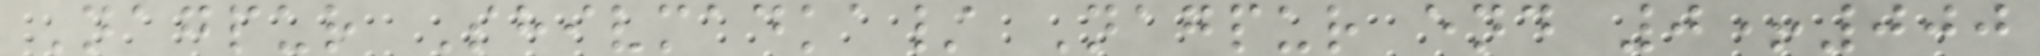Nagpur Shivmadka/ Nagpur end 0+000
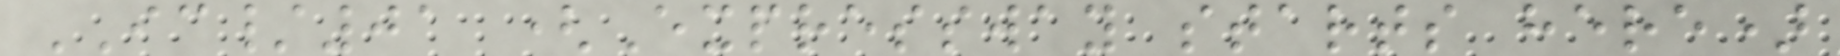IC/01 (Expressway starts here)
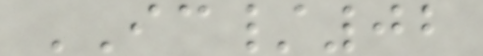IC/02
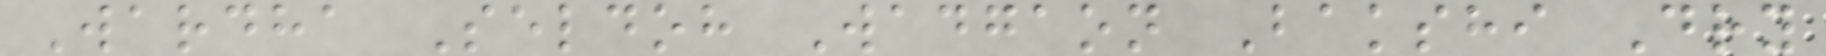Wardha Seldoh Wadgaon Bakshi Dry
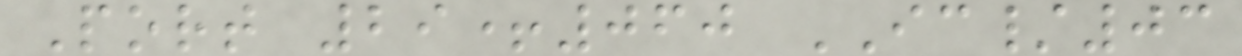Port 29+060 IC/03
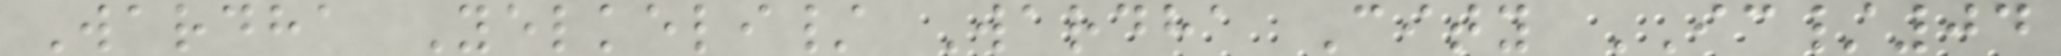Wardha Yelkeli/ Wardha City IC/04
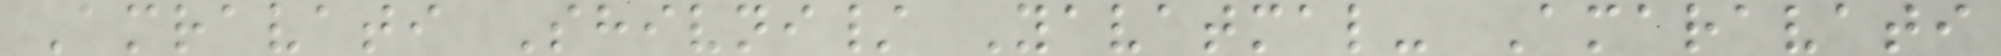Amravati Shivni/ Yavatmal- Amaravati
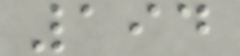194
